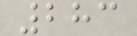283
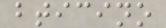bticino
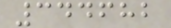344682
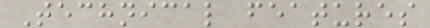Technical features
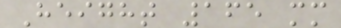Height 165 mm
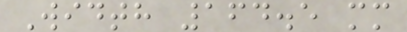Width 164.5 mm
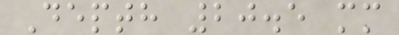Depth 20.5 mm
